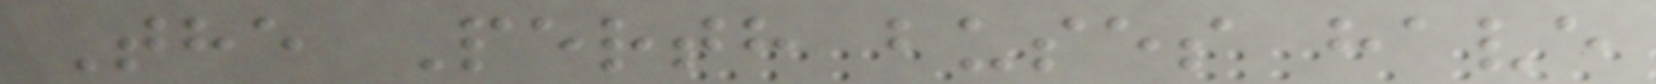The Perth buses have
